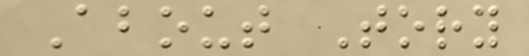About Tory
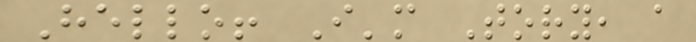Hello! I'm Tory, a
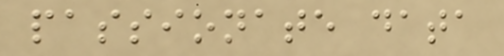passionate data
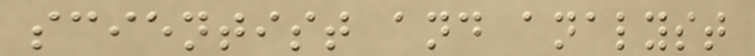scientist and analyst
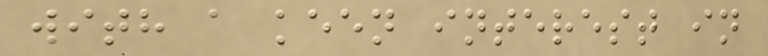with a keen interest in
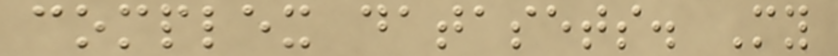complex datasets. My
